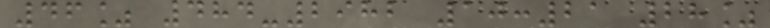46% 484-2982 10:21 28%
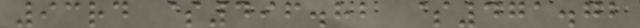93rd $496.82 $471.72
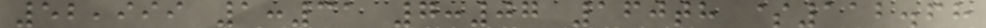52,999 1:31 7:07 160th $112.68
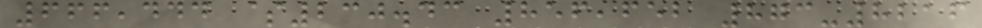666,444 $230.43 856,652 873-8216
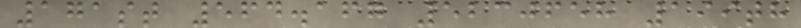171st 564.167 5230658 199th
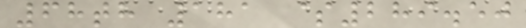68th 181 $289.50
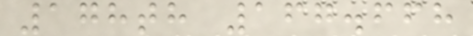178th 167.668
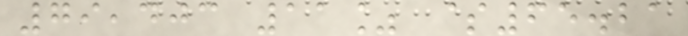79,403 11% $65.21
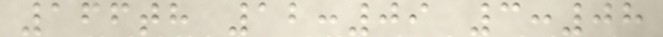166th 12:09 3:08
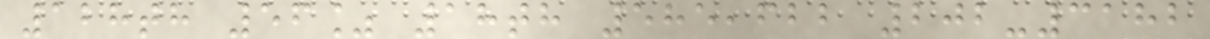128th 56% 18th 585,622 202-3182
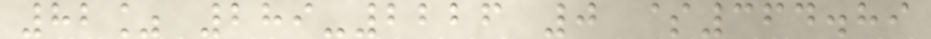82% 289-2226 0 $364.89
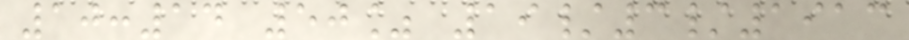10:14 50% 19/3/1913
